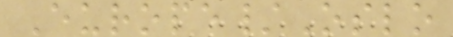Europe/Oslo
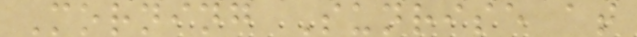Morning Sunrise at
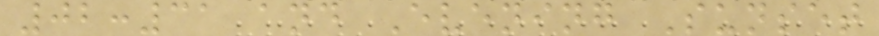02:31 and Evening Sunset
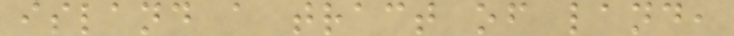island a tract of land,
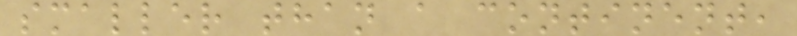smaller than a continent,
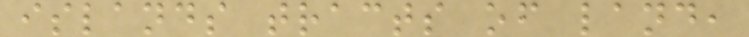islands tracts of land,
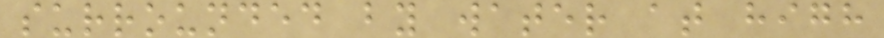surrounded by water at high
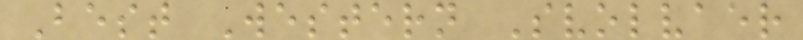Best Western Svolvaer
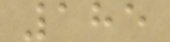185
